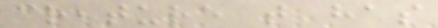creature that has
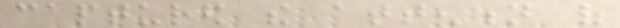captured the attention of
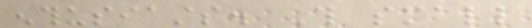enthusiasts. This small
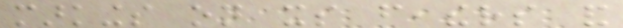markings on its feathers and
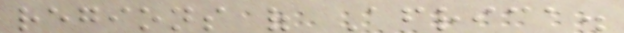regions of Africa.
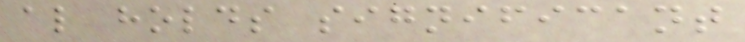also holds significant
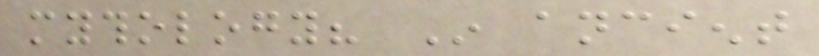mythology? In ancient
